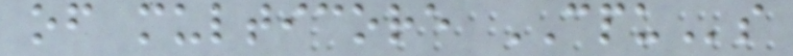of multicore CPUs
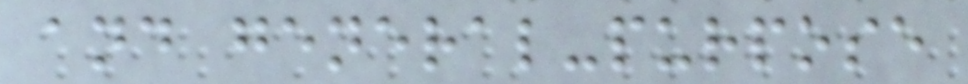and general-purpose
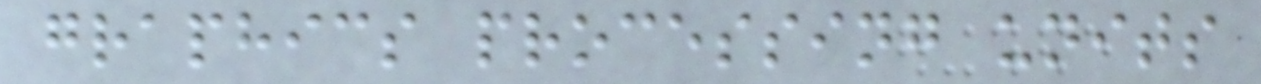graphics processing units
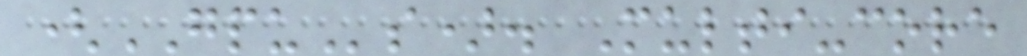(GPUs). Multi-core
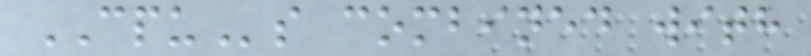CPUs combined with
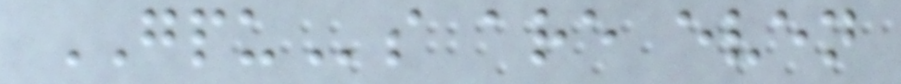GPUs are even
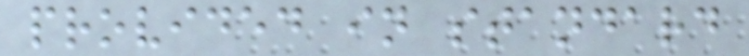provided in standard
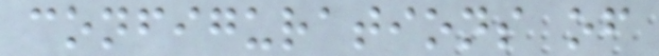configurations of
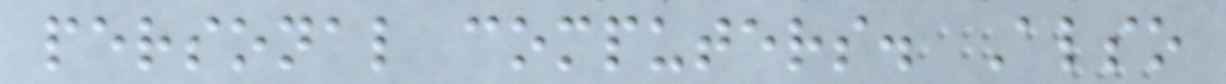personal computers. Also
